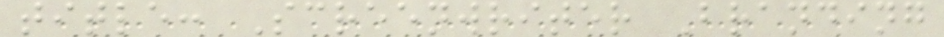title: Screenwriter Branding
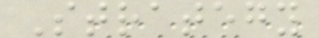Strategy
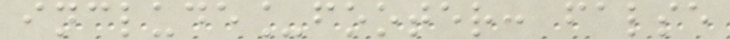include_footer: false
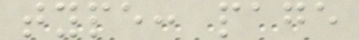type: page
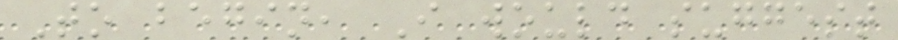To begin, I would suggest
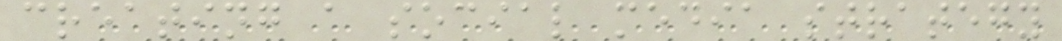creating a social media strategy
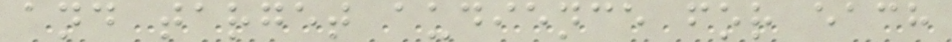and target audience for each
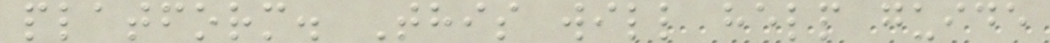platform. This will help guide
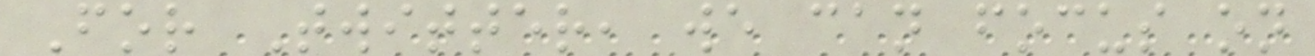For Twitter, we can focus on
